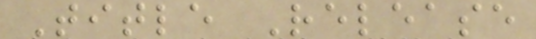Title Release
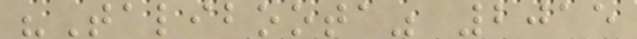"Taliboota" 2015
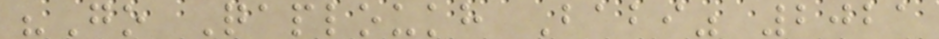"Go Qaploukh Babi" 2021
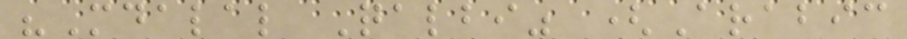"Mdalal Qalbi" (Arabic
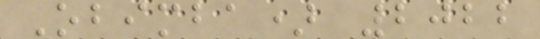Obimba) 2022
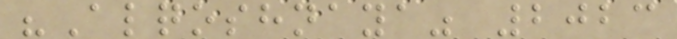"Alqoshnaya" 2023
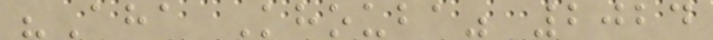"Aha Khouba" 2024
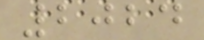2024
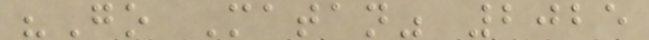"Go Matan" 2025
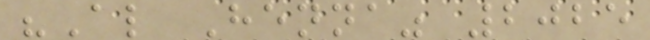"Al Henna" 2025
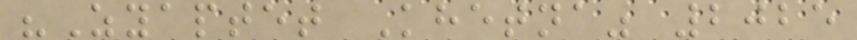"Zyaptet Khetna" 2025
